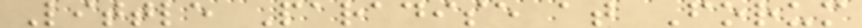Little Paradise at Forum
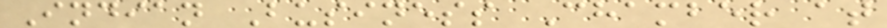Indian Business Chamber at
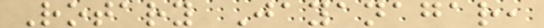Rotary Jayanagar,
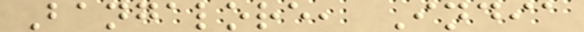Bangalore, India
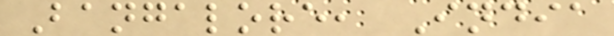Bangalore, India
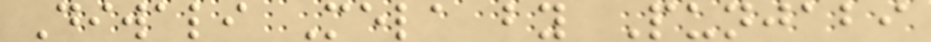Diwali Mela by Punjabi
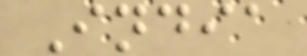India
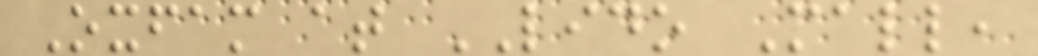Oxfam at LIDO Mall,
